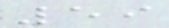59
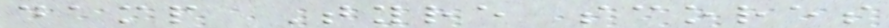damp Tyre scores
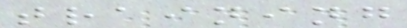training
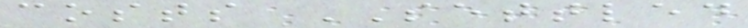costs SETTLED
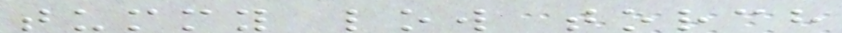tummy low torch
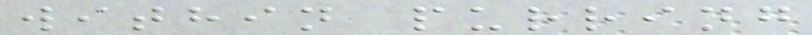within purring
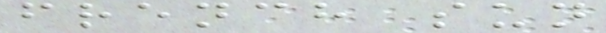french sun
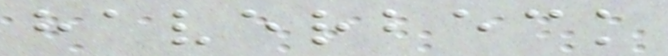haverbeck
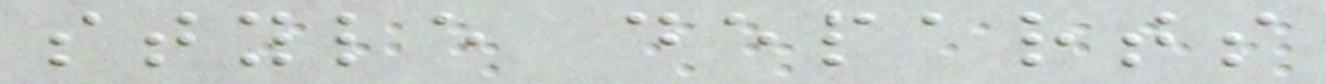style departs
